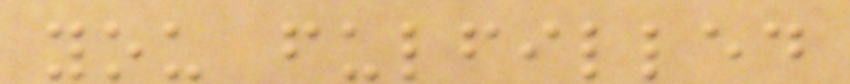you fulfilled
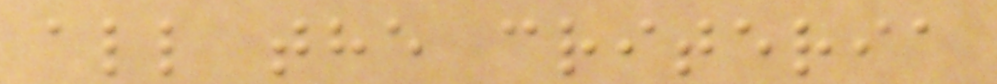all the criteria
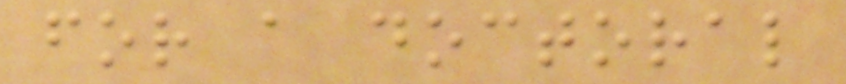for a doctoral
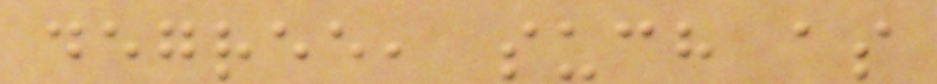degree, such as
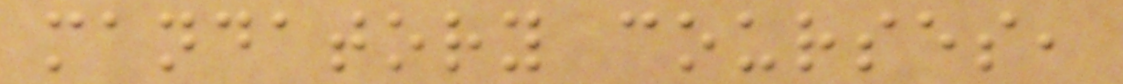mandatory courses,
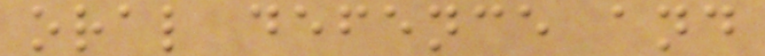oral defence and
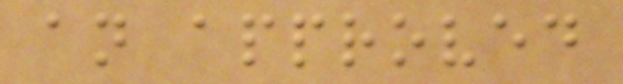an approved
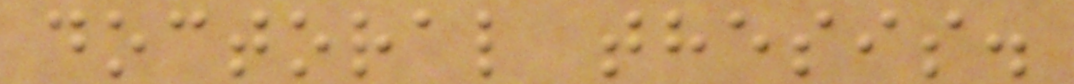doctoral thesis.
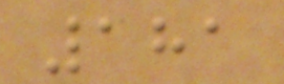181
